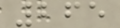265
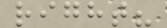right?
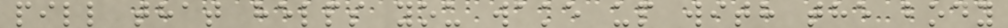pill that helps you wake up with the body
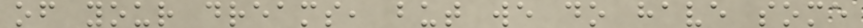of your dreams, but we do have some
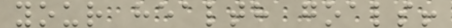your health goals!
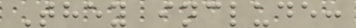They include:
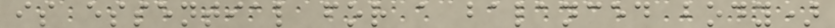is essential for a balanced body)
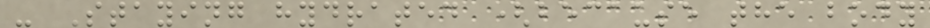- Staying hydrated (because the body
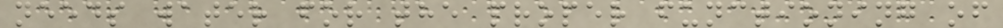needs water for the proper functioning of
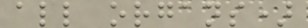all organs)
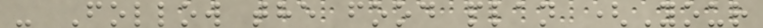- Follow the food plan (Your
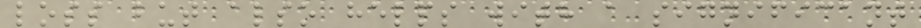loss but also helps with a significant
